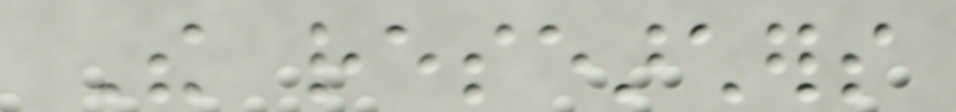The researchers
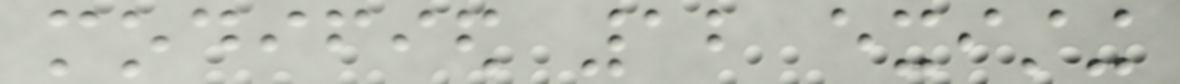modified 12 existing
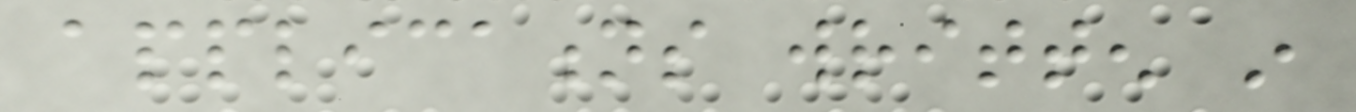applications written in
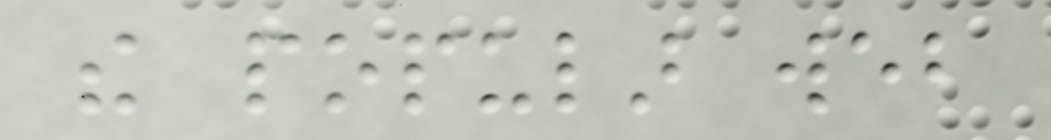the popular web
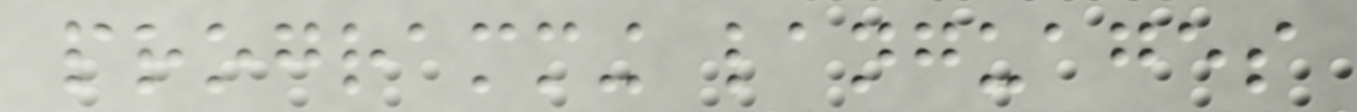programming languages
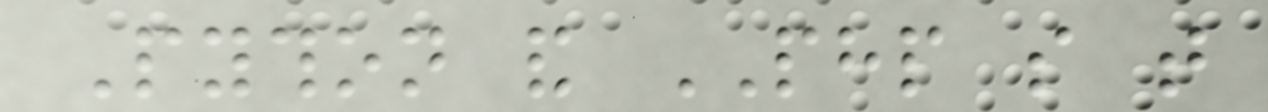Python and PHP so that
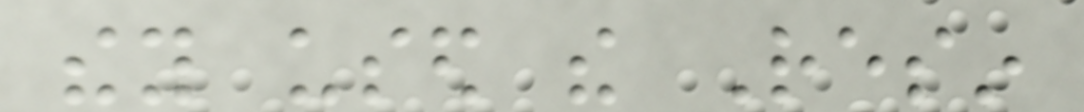they used the Resin
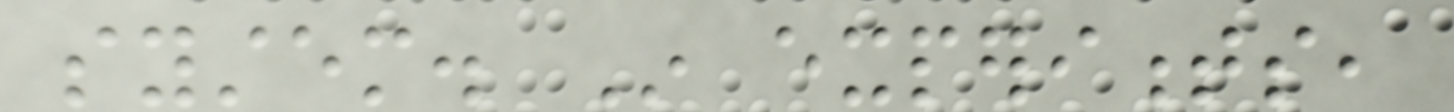system. In experiments,
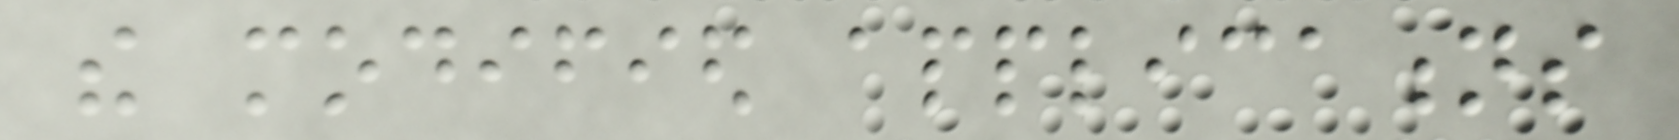the modified applications
